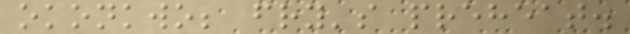okonkwo; fry's preheat.
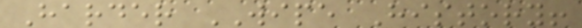Harder WIPE History!
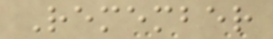Remember
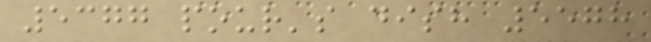5377 pour's dish 5578
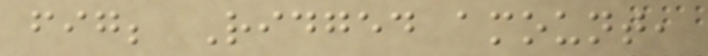fig; Ridged amount,
